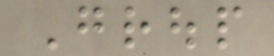Group
